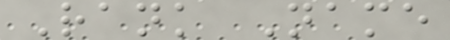Rank Name
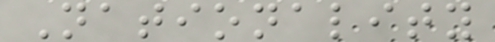Nationality
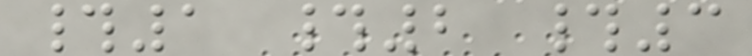#1 #2 #3
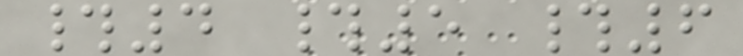#4 #5 #6
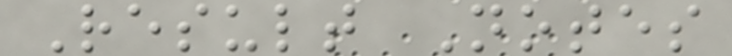Result Notes
